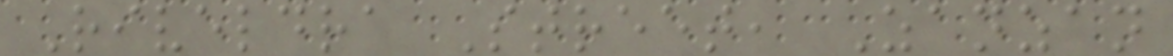Riveldra Street, Zanzan
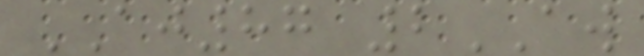AJ87 2AW
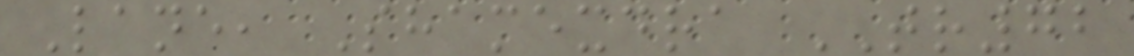Lane, Shamexdra TR72
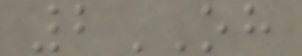2OH
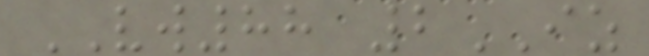VW88 2IZ
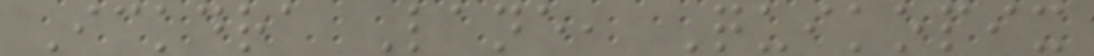Ickdra Lane, Quikopix
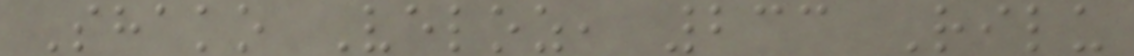Shako Veloz, 233 Rilu
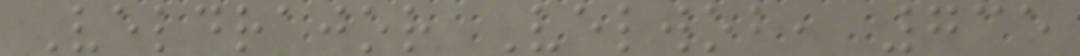Veldrajor Velwob, 735
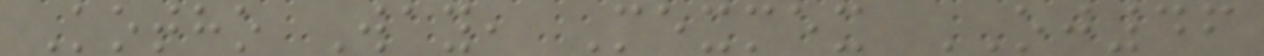Kotho Way, Mexmex OJ46
